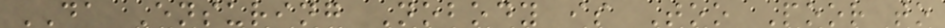DA Ensuring Nobody is Too Poor to
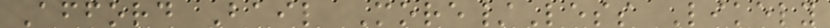Afford Bail More/Less Likely
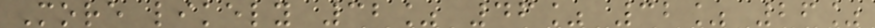More likely 32% 46% 32% 26%
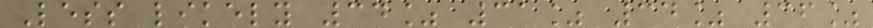Less likely 34% 31% 34% 36%
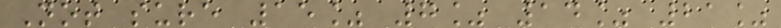Not sure 15% 7% 14% 21%
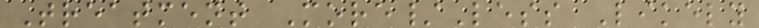Treatment More/Less Likely
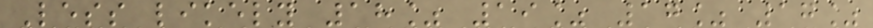Less likely 18% 19% 17% 17%
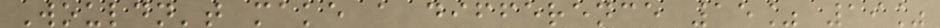Wouldn't make a difference 15% 19%
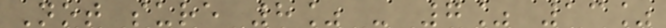Not sure 8% - 7% 13%
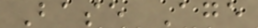Base Age
